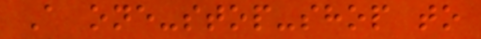A one-stop-shop to
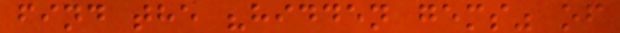find the "hidden gems" of
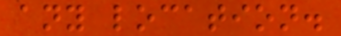any location.
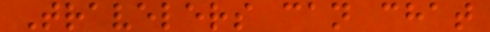Travelers can chat
